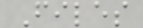Files
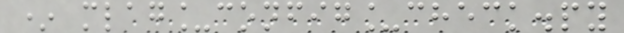* mlag_config_check.py
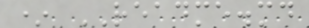* README.md
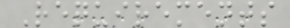Requirements
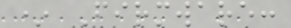* Firmware:
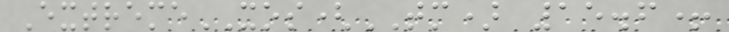ExtremeXOS(TM) 15.6+
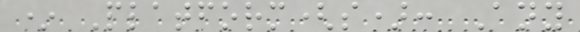* Platform(s): Any
